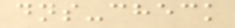dns-check
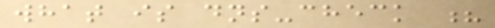what is dns-check ?
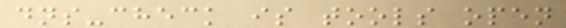dns-check is tools open
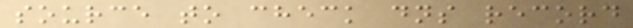source to check dns record
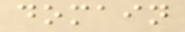domain
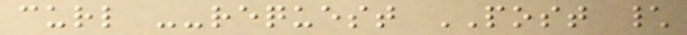curl --request POST \
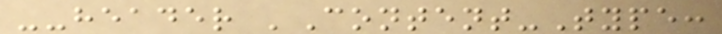--header 'Content-Type:
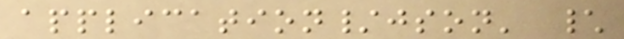application/json' \
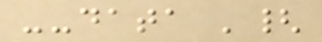--data '{
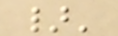}'
